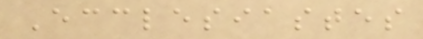Ecclesiastes
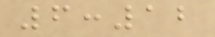6:12
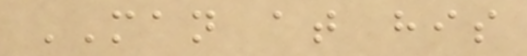MAN at his
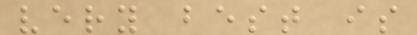very best is
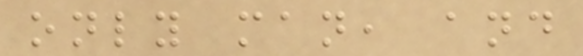only man, and
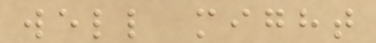well might
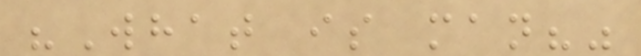"What is man?"
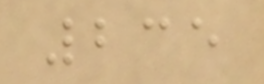235
